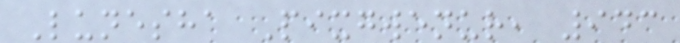Lunesha Pixgwenur, 943
